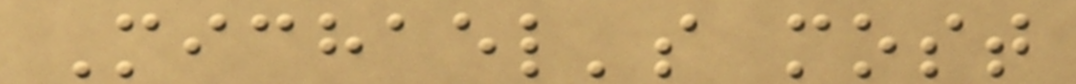Michael's most
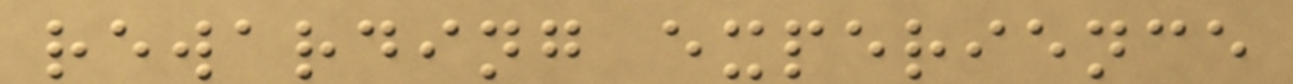rewarding experience
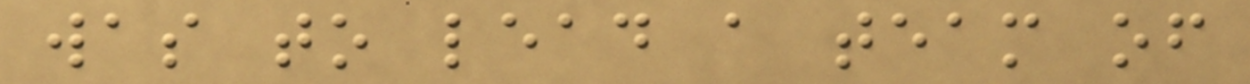was to lead a team of
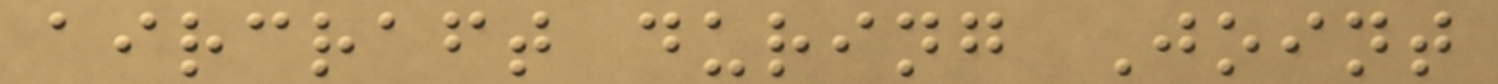aircraft during Joint
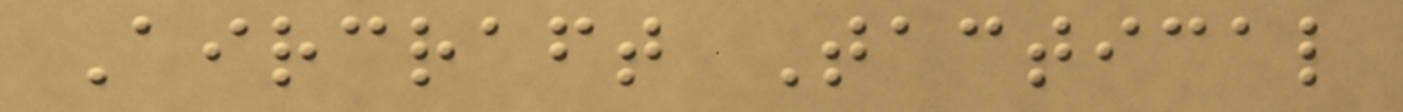Aircraft Tactical
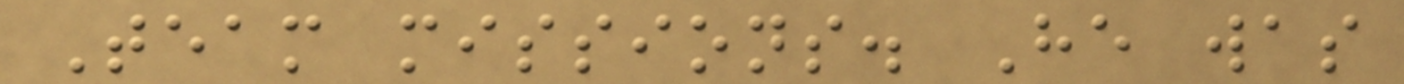Team missions. He was
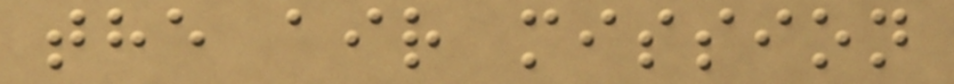the air mission
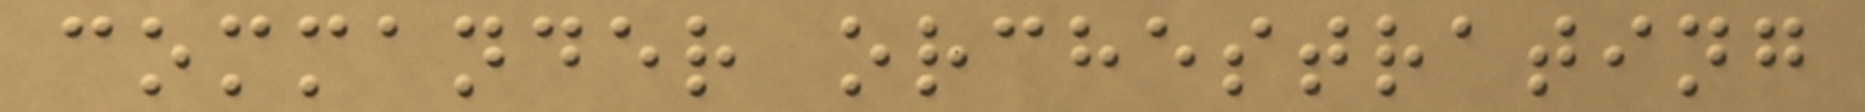commander orchestrating
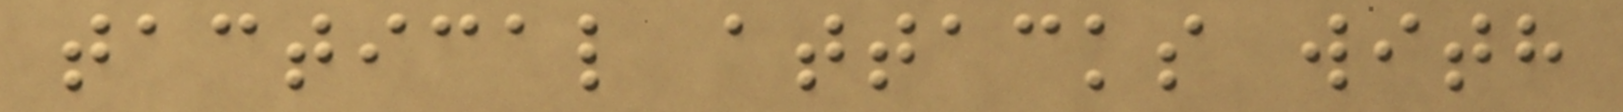tactical attacks with
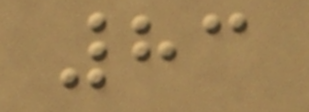83
